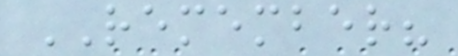REMEMBER?
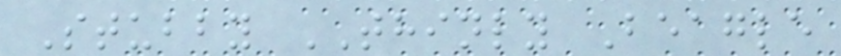Stubby THINLY Beagle
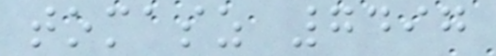tomasz 7497
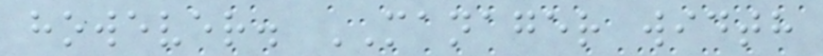however. MANAGER width
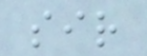sir
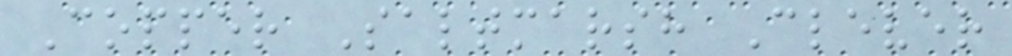Copper Saltmarsh Clever
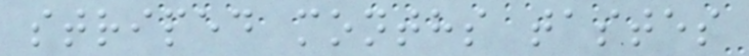striped months tastes
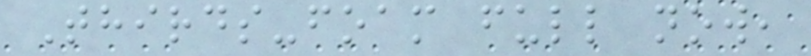Thirds-foam full now,
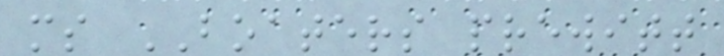ms BOATERS prewitt
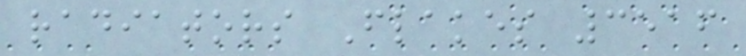radiators Flakes 3516
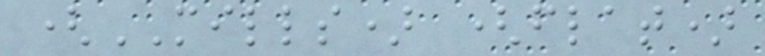(MILLS) (flat)
